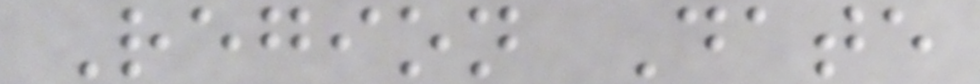Region Date
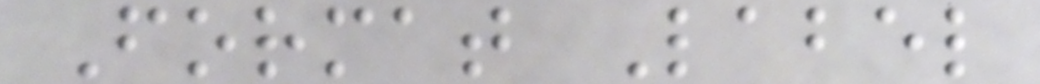Format Label
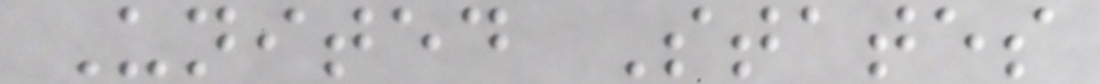United States
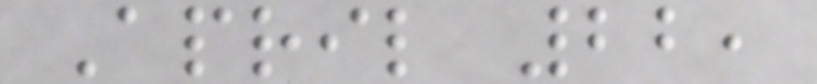April 22,
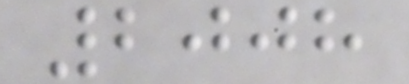2008
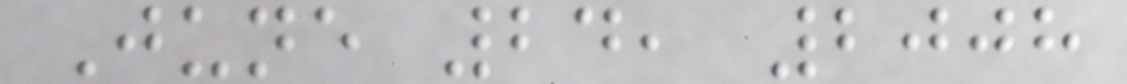June 24, 2008
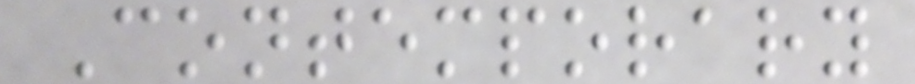Contemporary
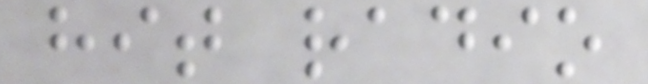hit radio
